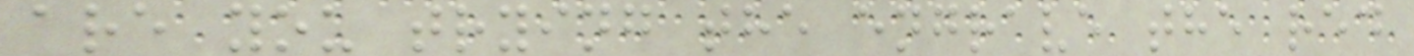are you trying the engrave the red
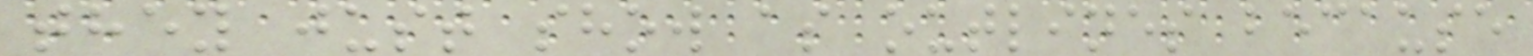they just show as outlines because
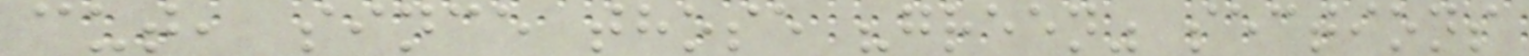cut, since those "green" sections
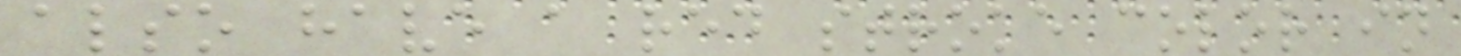also have a red stroke color in
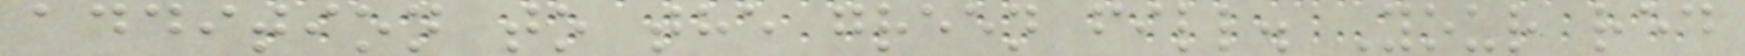addition to the green fill. Your red
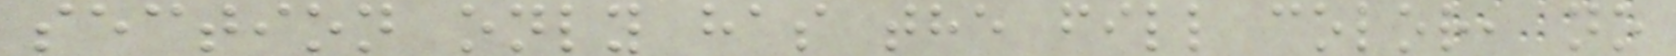section only has the fill color, no
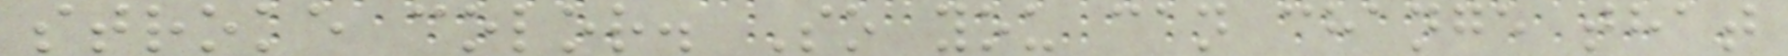stroke color. So you can change that
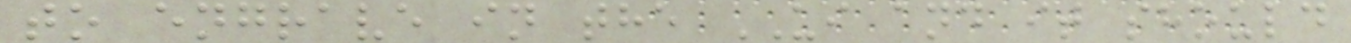to engrave in the UI and it should
